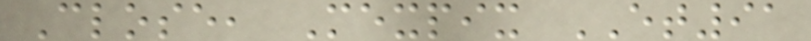Close, Mexpix ET91
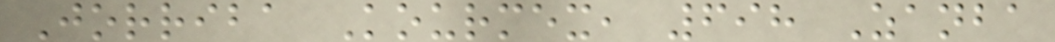Jorriba Kourmex, 698 Zanba
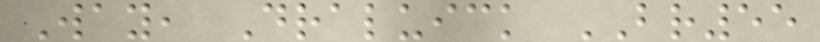Way, Draluick BR55
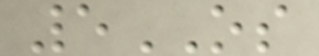5OS
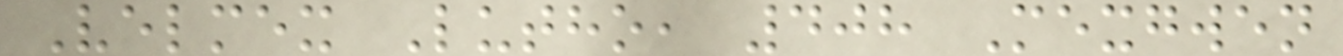Velmex Lutho, 408 Mexgwen
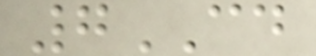7CD
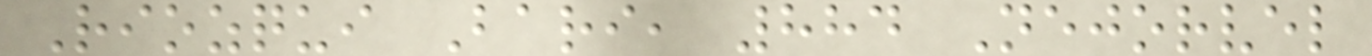Riozqui Bari, 884 Nejorvel
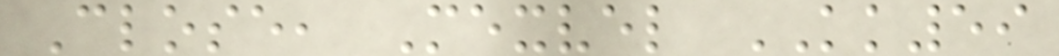Close, Mexvel KK59
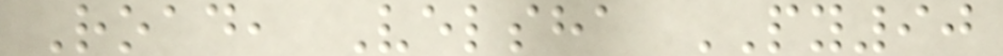Road, Velsha PY90
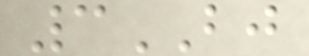3BJ
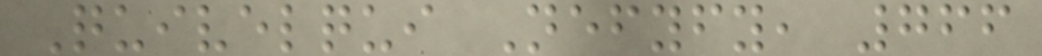Quivelqui Nefyfy, 766
